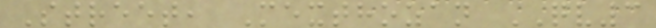Street, Mexthozan QV3
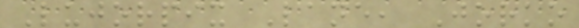Lujorpix Lane, Jorko
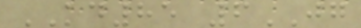KD85 6JG
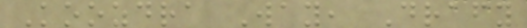Koozdra Way, Drafy
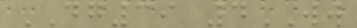DG39 4WW
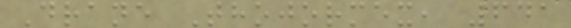Drane Thojormex, 641
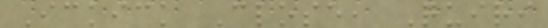Ickick Close, Quiri
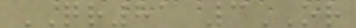QR81 3OR
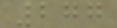277
